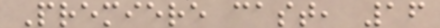Premiere cast, 16
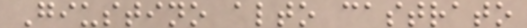Giustino alto castrato
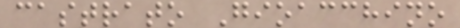castrato Gioacchino
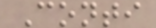Conti
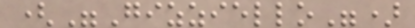("Gizziello")
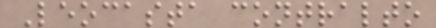Leocasta contralto
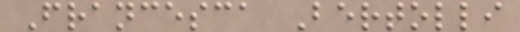Francesca Bertolli
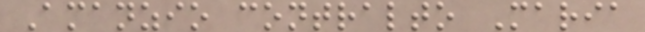Amanzio contralto Maria
